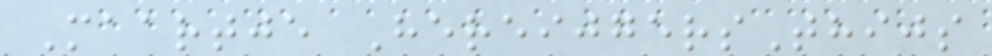Maartje HereijgersThijs
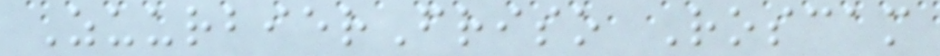ZuurbierFriso Roscam
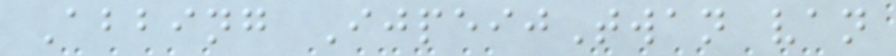Abbing IjpeijTwan van
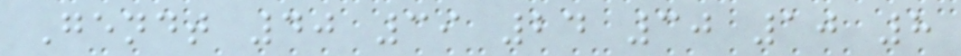Gendt 40 39 24 30 10 8
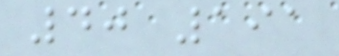40 191
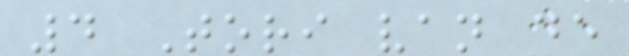4 Tori van de
